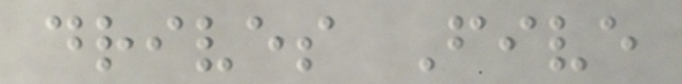drives Five
